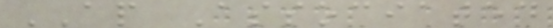AP Associated
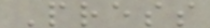Press
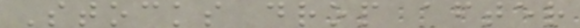Stocks drop after
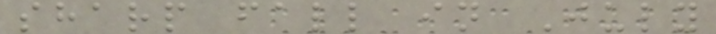sharp fall in July
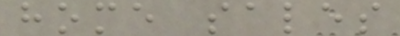home sales
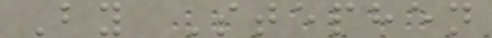By Stephen
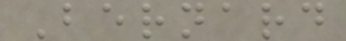Bernard
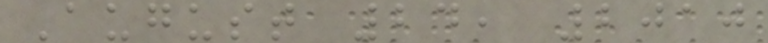August 24, 2010
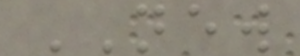NEW
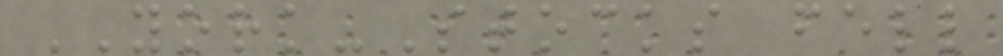YORK-Stocks fell
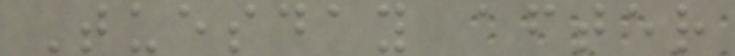Tuesday after
